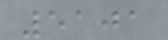5101
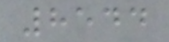8544
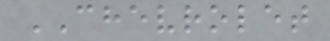CHEVROLET
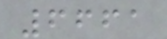6661
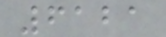6121
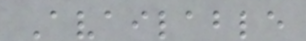Available
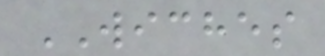WICHES
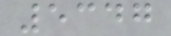5347
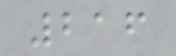216
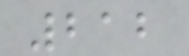212
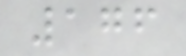176
